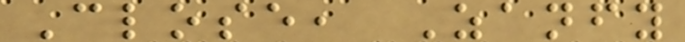Close, Zanfy
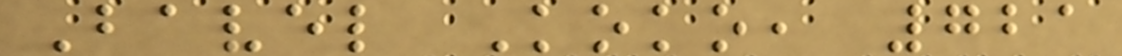Bavel Koko, 721
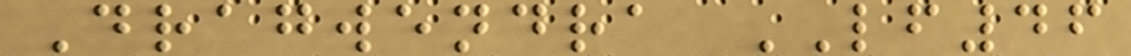Dragwendra LF46
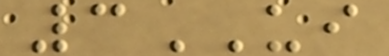3UI
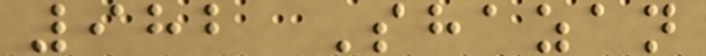982 Shazan
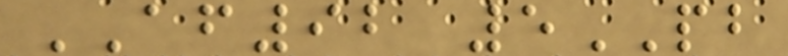AF92 5PB
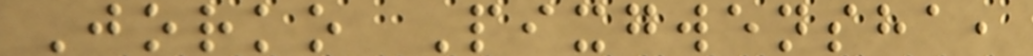Jorko Pixgwensha,
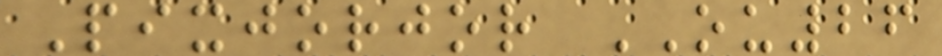Pixjorjor OU26
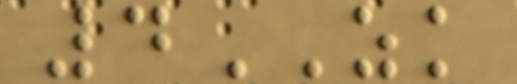4ZK
